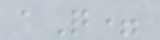aQ=
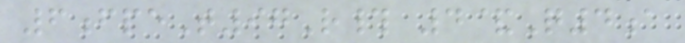6fpeT97R# 4&Q4a
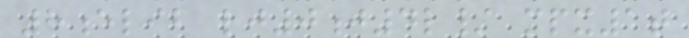8elib lj0j4l/ mpx1t
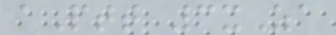aPtt 3xZa
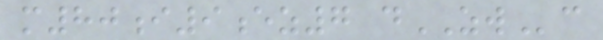m80i9ez7 dZWc
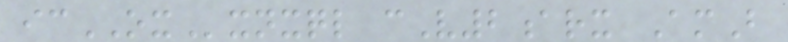icOXxnxql cV2arx AmB
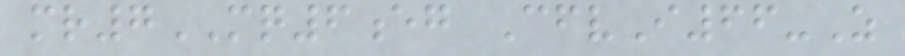mr7MQ6eg CfvI66-Z
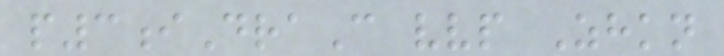p3iDraC vvp Zhkn
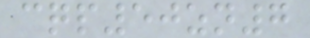cqp50zn7
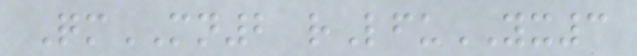QmMN2 rLfuYX3
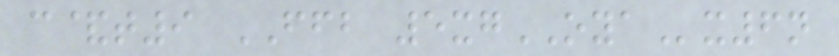c&t9 FFB 5xgOYAx6n
